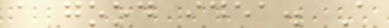a good idea. A
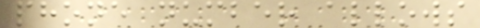phone number allows
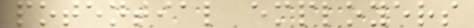potential employers
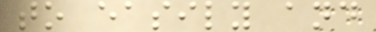to easily and
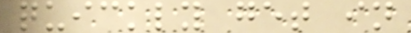quickly get in
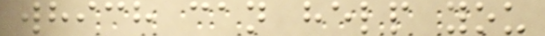which can help you
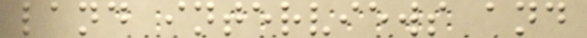land interviews and
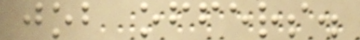job offers.
